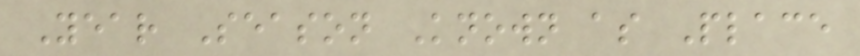Year Season Known as Place
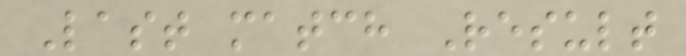Last match Result
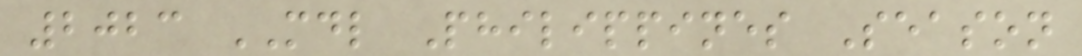2023 MDL Philippines Season
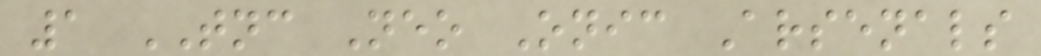1 TNC Neo Onic Arsenals
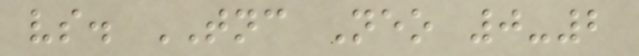vs. TNC Neo 0-2
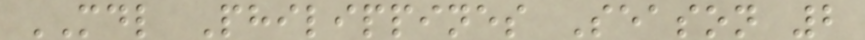MDL Philippines Season 2
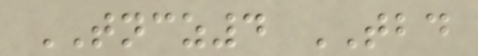TNCZ4 TBD
